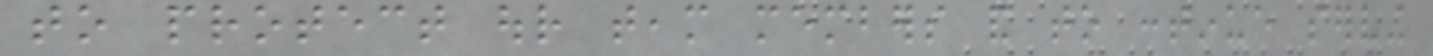to protect our team members and to continue serving
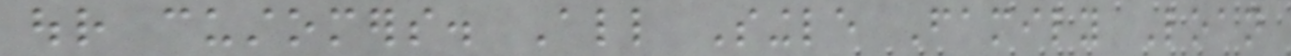our customers. All Single Family Loan
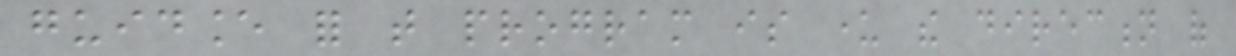guidance for that program is under the direction of
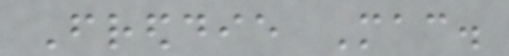Freddie Mac.
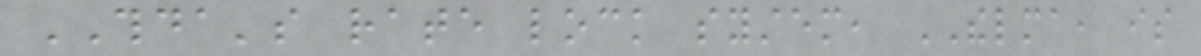THDA's rate lock system, THELMA, is
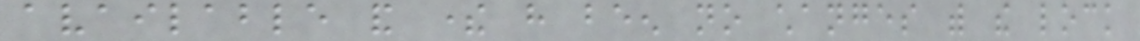available and there have been no changes with the lock
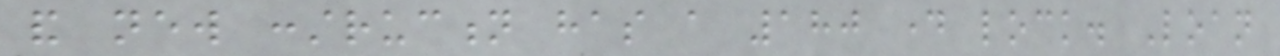and new construction has a 180 day lock. Loan
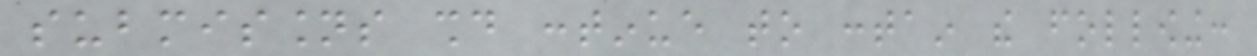submissions should continue to contain the following:
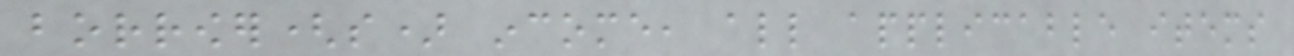borrower(s) income, all applicable items
